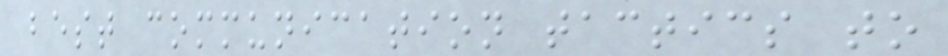best communication tactics to
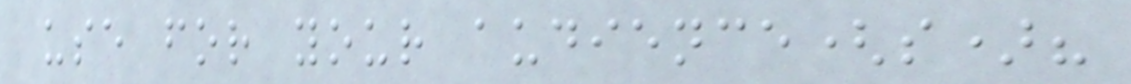use for your audience(s)?
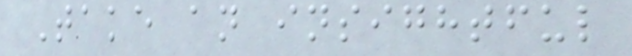Take an insightful
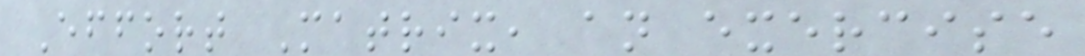Effort Matrix, an exercise
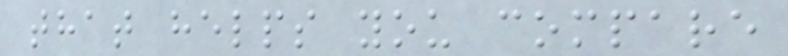that helps you compare
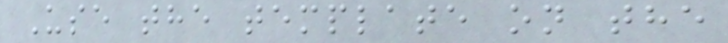Use the template on the
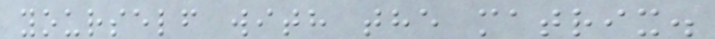yourself with the matrix.
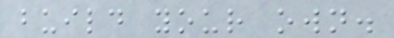build your own.
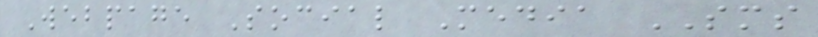Webpage Social Media SMS
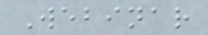Webinar
